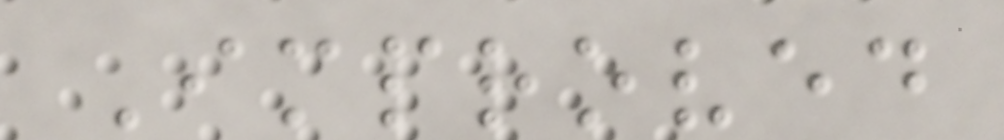Improved
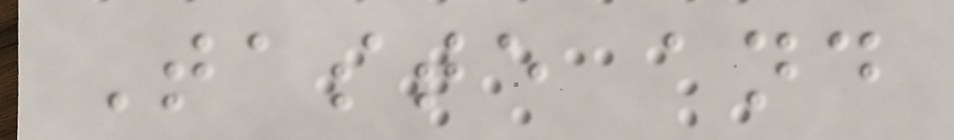Taste and
